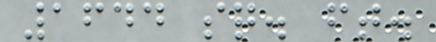1644 sq. ft.
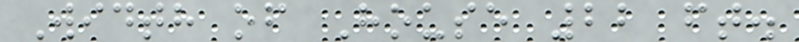Width of House 22 ft.
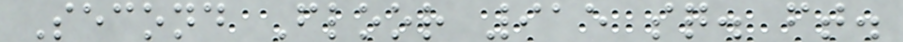Second Floor 915 sq. ft.
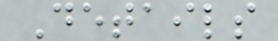Details
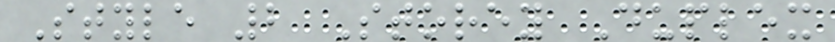Style 2 Storey Duplex
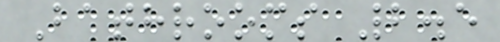Bathrooms 2.5
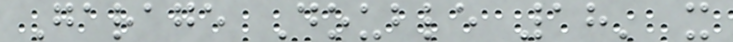Garage Double 18' x
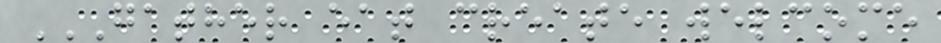GATHER EAT CREATE WELCOME
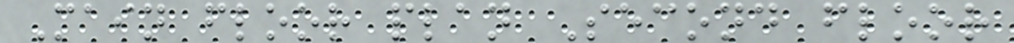Main floor plan Second floor
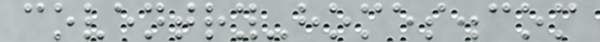coventry-homes.com
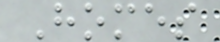Homes
